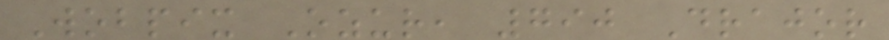Wobpix Ozur, 790 Drajor
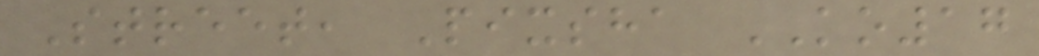Street, Pixsha KO17
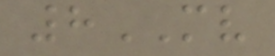8MV
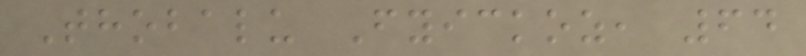Thobalu Fyickoz, 64
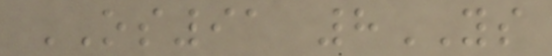OS91 8YS
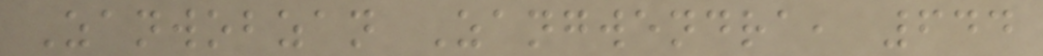Zanwobzan Zangwendra, 644
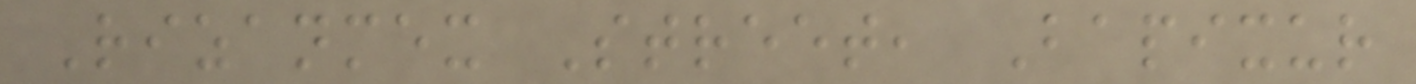Rizanmex Street, Bapixur
